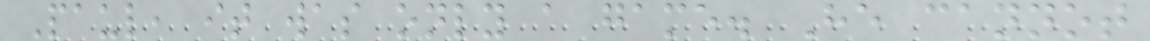Paul, it was only a game. He cannot
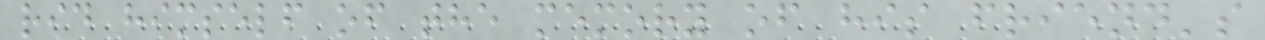rid himself of the memory of his friend's
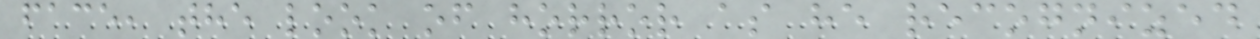face, the look of horror as he recognized
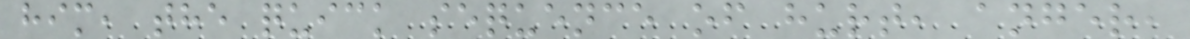him, the quick sequence of hurt, anger,
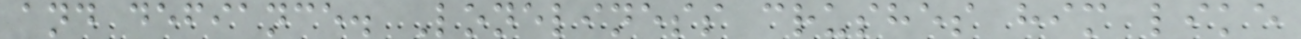and defiance. Loneliness crushes him like
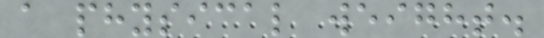a physical weight.
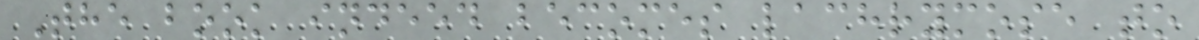The book indeed becomes lachrymose to
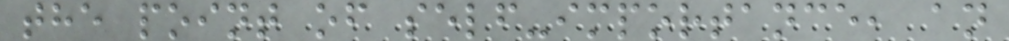the point of self-importance, an
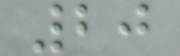20
